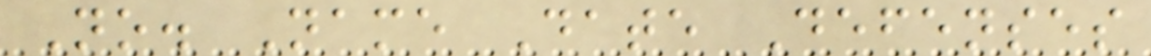No. Name Date Defenses
